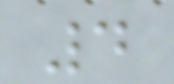4
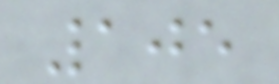105
